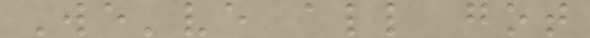We've all got
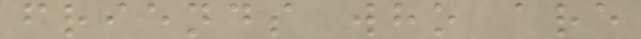friends who are
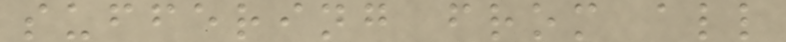suffering from all
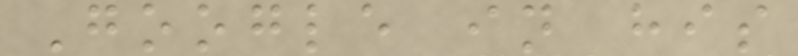Google in his
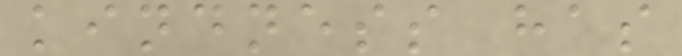kindness has
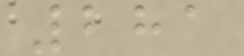281
